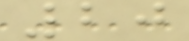20
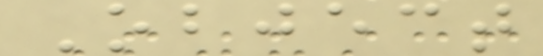Object
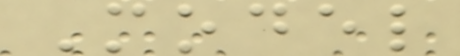Model
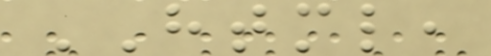HTML,
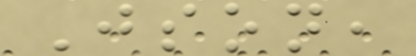Json,
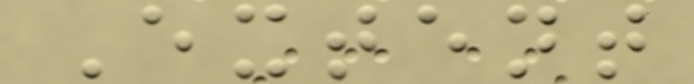Extent
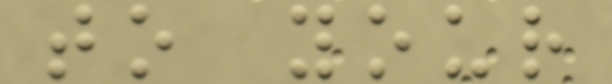to your
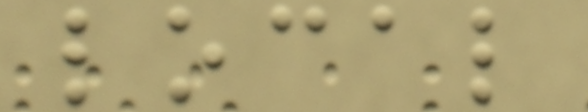local
